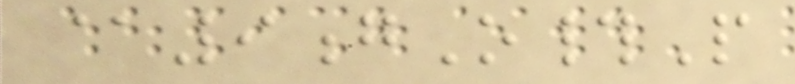@9gO#P
